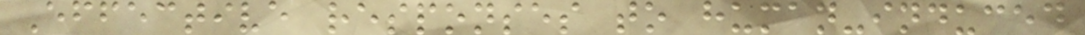Effective responses to human-induced
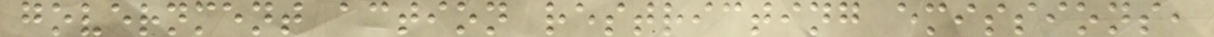government action restricting emissions,
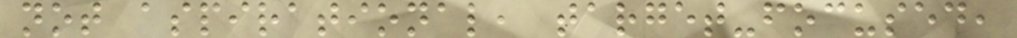not aspirational, target-focused,
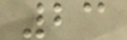23
